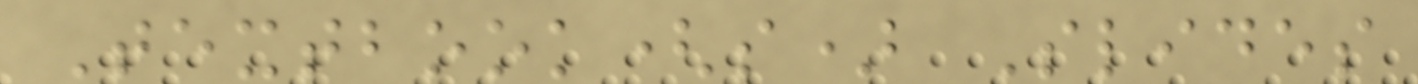Textbook(s) Slides
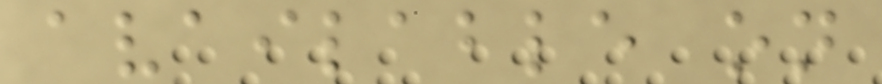available on
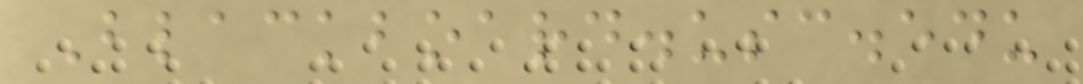Blackboard.usc.edu
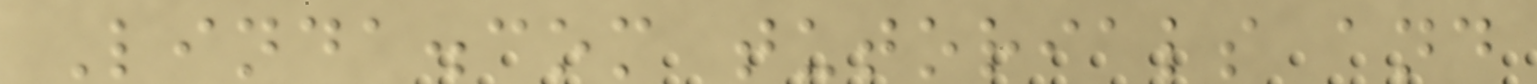Linda.com tutorials and
